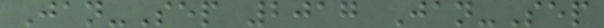Jan-Sep 2017 Jan-Sep
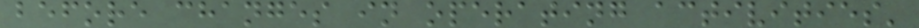before changes in operating activities'
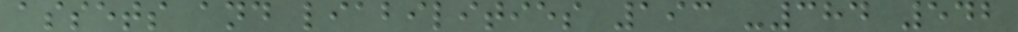assets and liabilities 193 -384 542
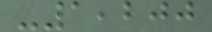-1,200
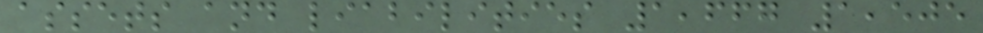assets and liabilities 1,667 1,505
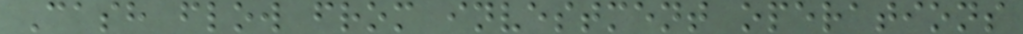Cash flow from investment operations
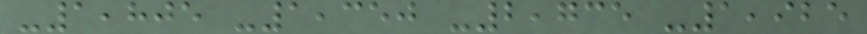-1,805 -1,350 -2,735 -1,925
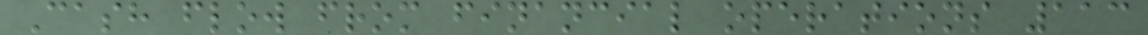Cash flow from financial operations 113
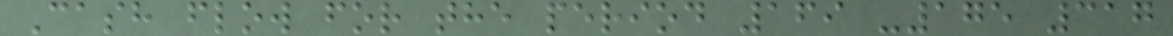Cash flow for the period 169 -175 317
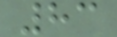83
